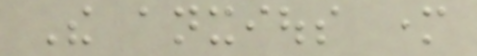The anxious mother
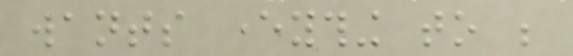wants everything to be
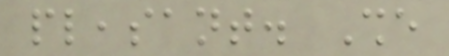pleasant. She
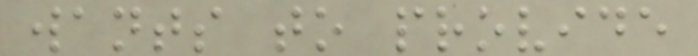wants to provide
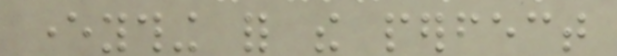everything for the perfect
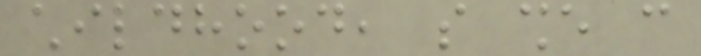childhood, so she can
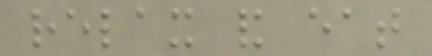relax and eat
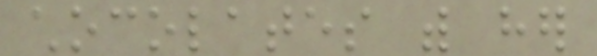chocolates with her
